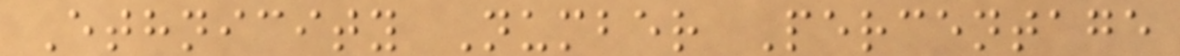Ethnicity Number Percentage
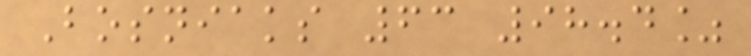Bosniaks 63 98.4%
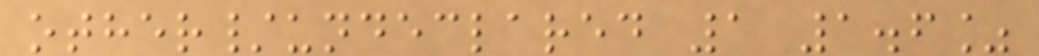other/undeclared 1 1.6%
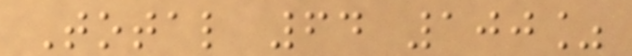Total 64 100%
